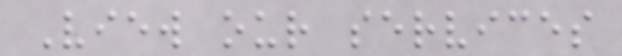View our services
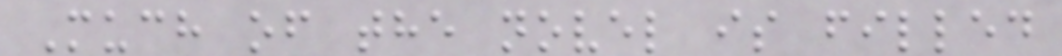Much of the novel is filled
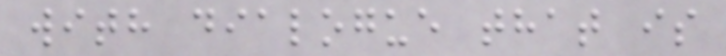with dialogue that is
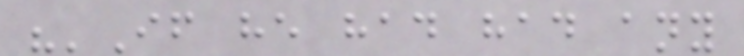"'If he had had any
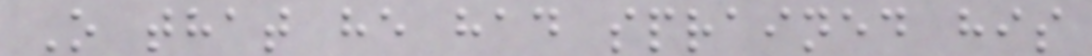O that he had sprained his
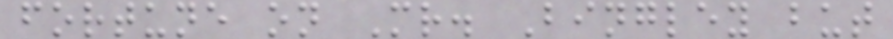fortune on Mr. Bingley but
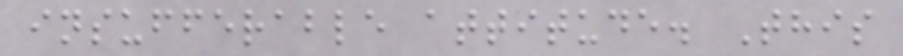insufferable attitude. This
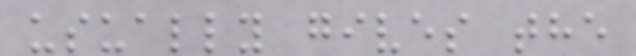usually gives the
